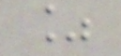%
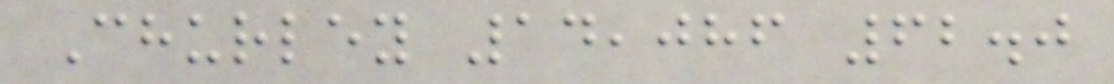Churley 14,086 62.0
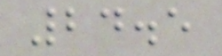24.5
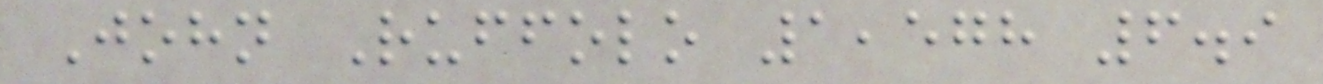John Ruffolo 1,578 6.9
